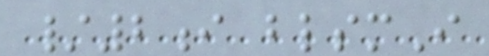/2i blsmI
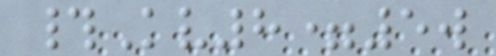#Kv8=5w
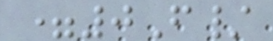=0F/
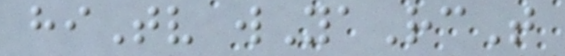hiTv wYaRcT
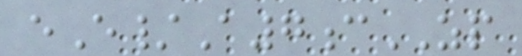eE/A7cZP
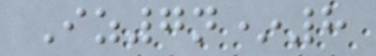Iz7n*8
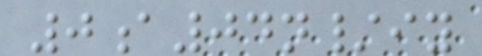0a04n/iy
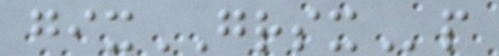gixGRSXp
